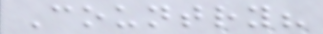Country?
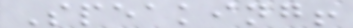Speaking!
